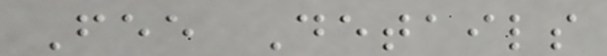Fee Details
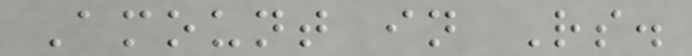Amount in Rs.
